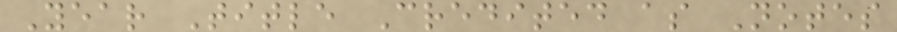Year Title Credited as Notes
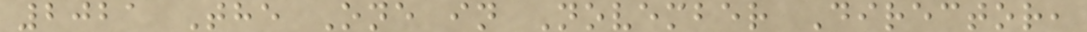2021 The One in November Director,
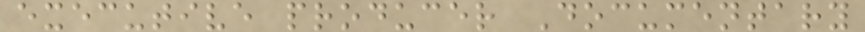executive producer Documentary
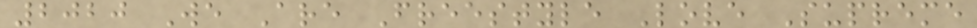2020 We Are Freestyle Love Supreme
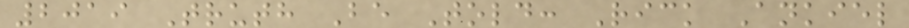2019 Truth Be Told: Rick Ankiel
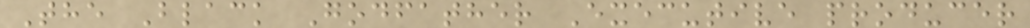The Black Godfather Executive producer
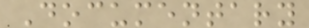Documentary
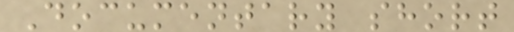Documentary short
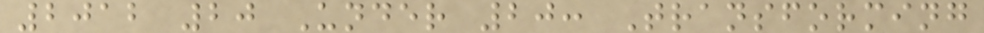2012 20 Under 20: Transforming
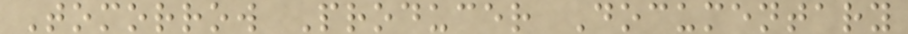Tomorrow Producer Documentary
